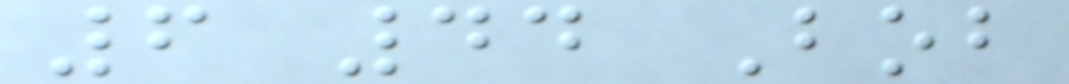6 44 Bob
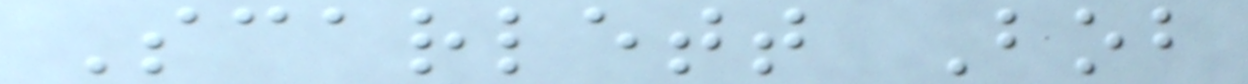Scarlett Bob
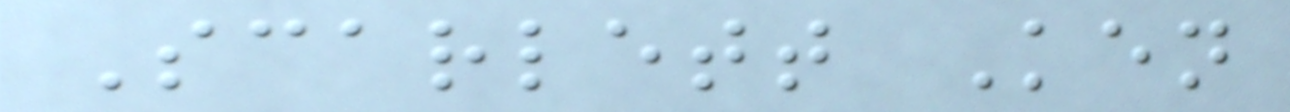Scarlett Ken
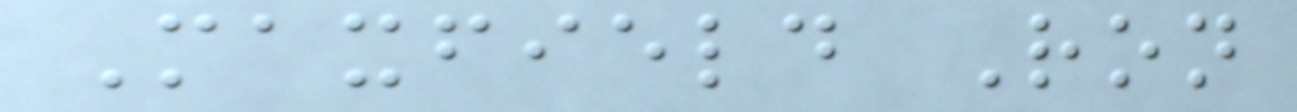Maxfield Ron
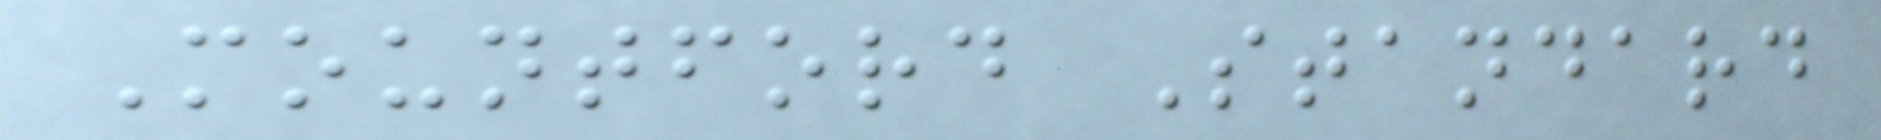Mountford Standard
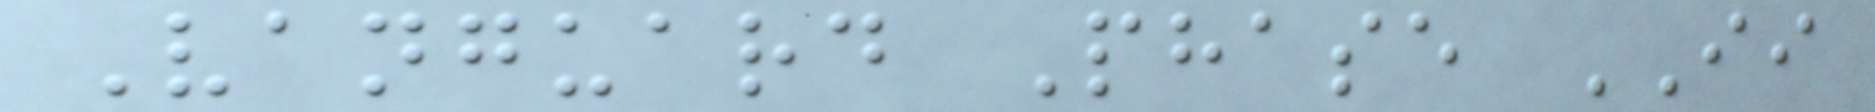Vanguard Phase II
